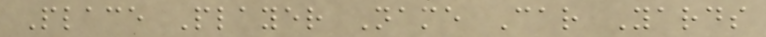Place Player Name Car Yards
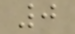0
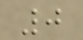0
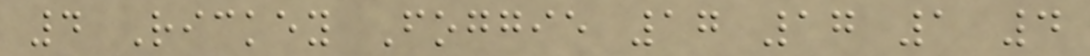4 Rickey Foggie 17 17 1 4
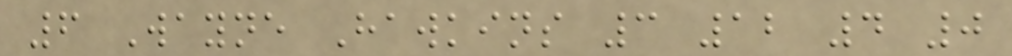6 Wayne Hawkins 3 12 4 0
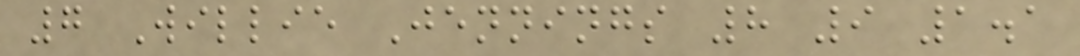7 Willie Jennings 8 9 1.1
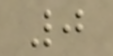0
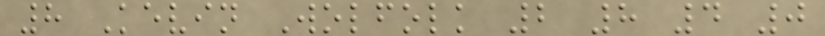8 Kevin Wolfolk 2 8 4 0
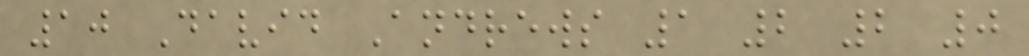10 David Andrews 1 2 2 0
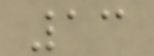13
